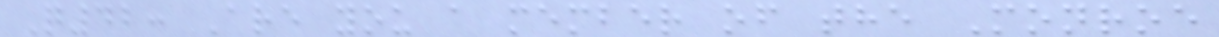Q42: Are you a member of the Monroe
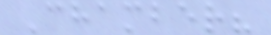Chamber?
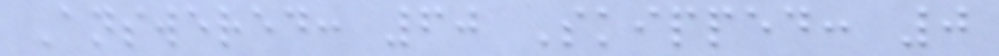Answered: 60 Skipped: 0
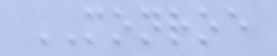MONROE
